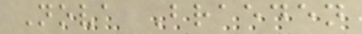Nova Braeden
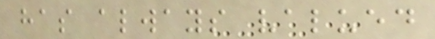has always valued
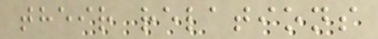their relations
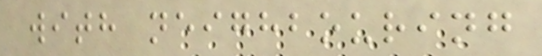with neighbouring
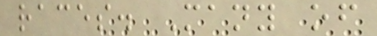races. Many of
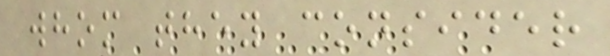whom they consider
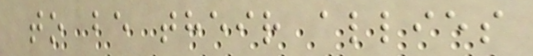to be their allies
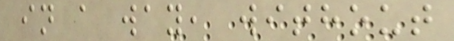in a way, without
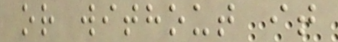or without it
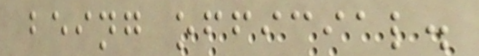being official.
